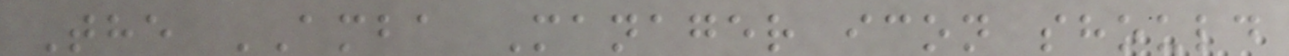The AMBA Manager icon should
